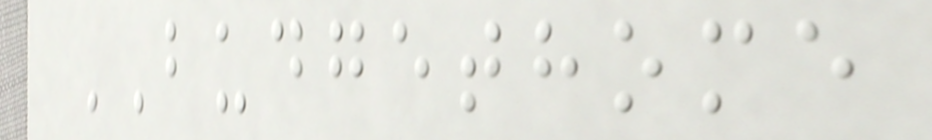BUDGETHOME
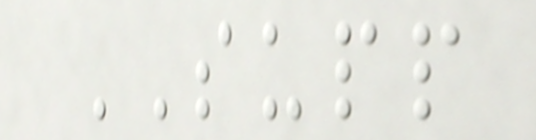SUPP
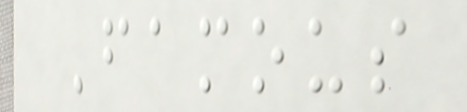Famous
